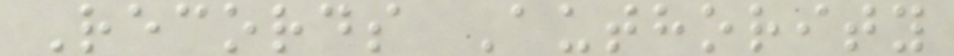Records Authority
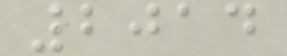2014
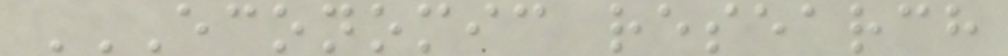ECONOMIC RESEARCH
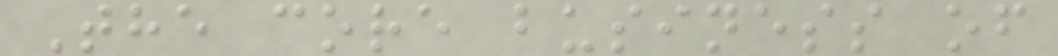The core business of
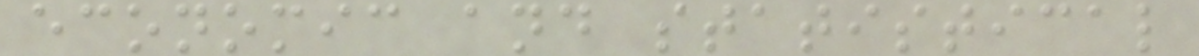economic and statistical
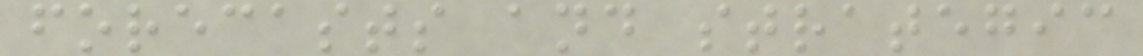forecasts and strategic
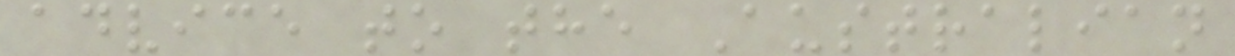advice to the Australian
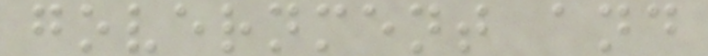government and
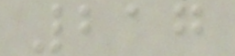217
